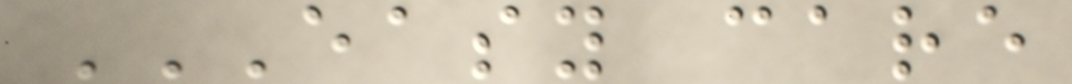EASY CARE
